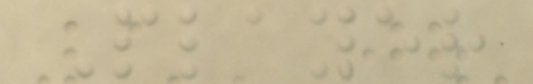Player
